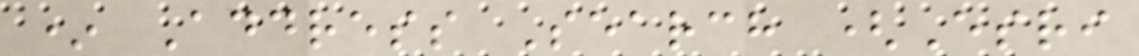* Address Search (Esri
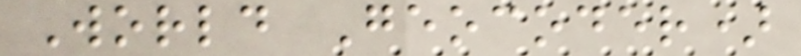World Geocoder)
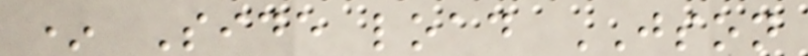* Side load JSON
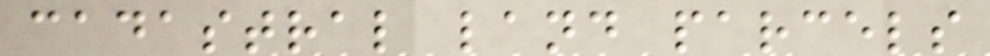cadastral land parcels
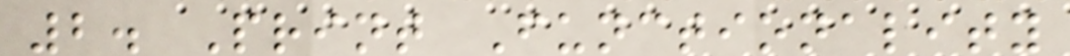2. Print Functionality
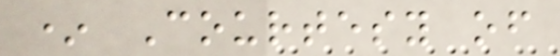* Courtesy of
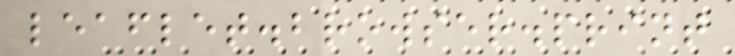leaflet.browser.print
